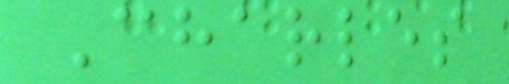Charles
